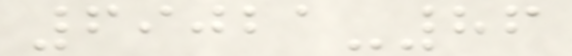69021-86
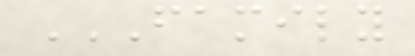FAMILY
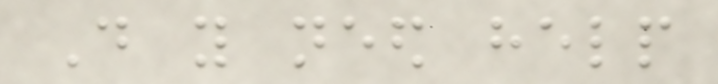Do you need help
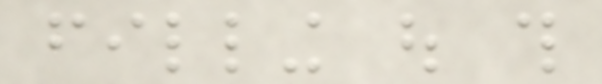filling out this
